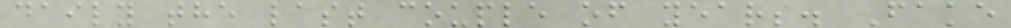daily the last couple of years. Fake
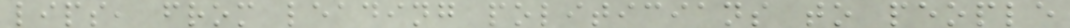lips, from leading politicians to people
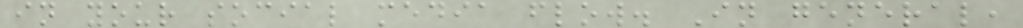in your social media flow. In general,
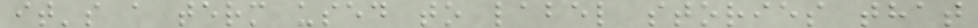it's a term used to label stories that
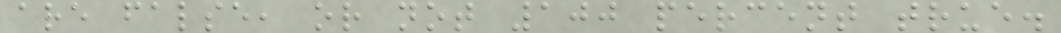are false, or not 100 percent true.
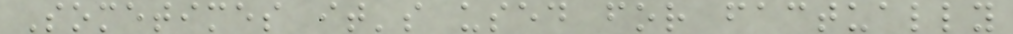Sometimes it's used for factually
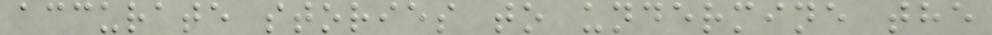accurate stories to undermine the
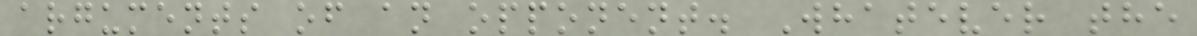arguments of an opponent. Whatever the
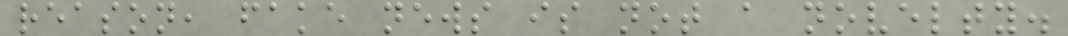reason, fake news is not a novelty.
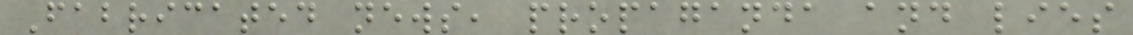Fabricated news, propaganda and lies
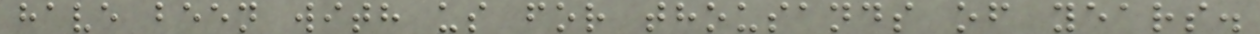have been with us for thousands of years.
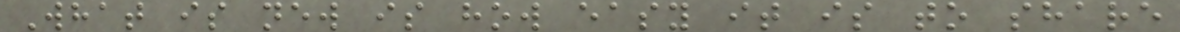What is new is how easy it is to share
